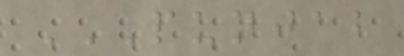PUNJAB
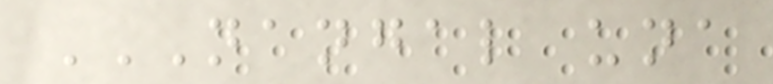NANGAL UNA
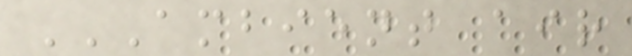AMBIENT AIR
